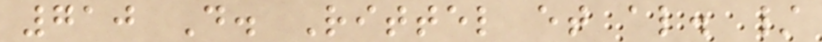710 D. Rittel et al. /
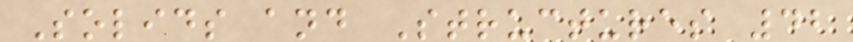Solids and Structures 42
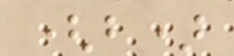(b)
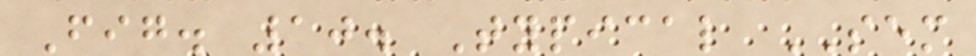Fig. 10. Typical SEM
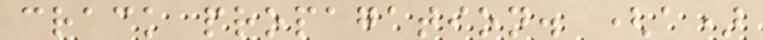crack propagation. (a)
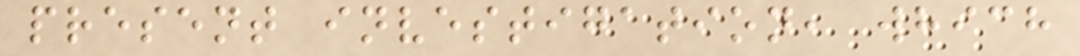present investigation, which
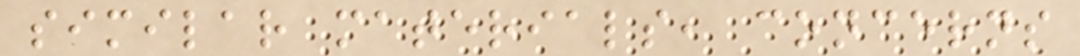similar materials, concerns
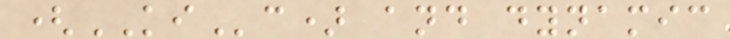(KIc) and dynamic
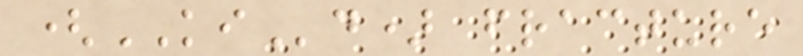(KId) fracture
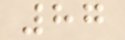87
